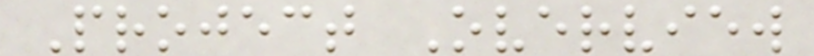Project Overview
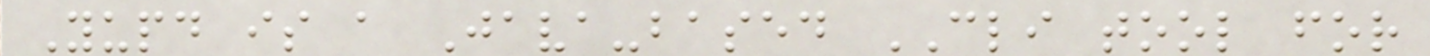Yupd is a Java-based CLI tool for
